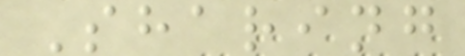Sharing
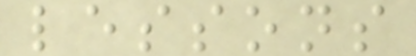lessons
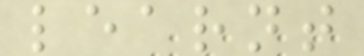learnt
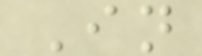In
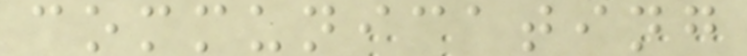communicating
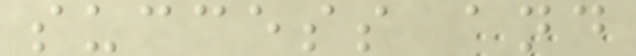success and
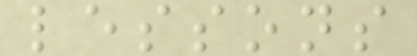lessons
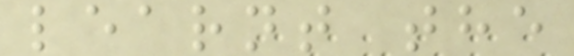learnt the
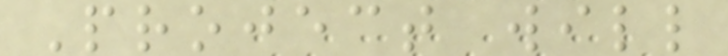Project will
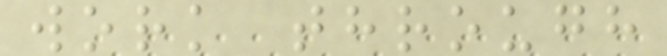work through
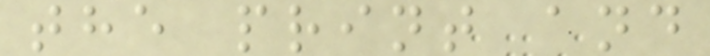the print and
